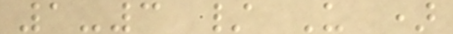1-3 / U )
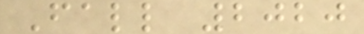Fall 2020
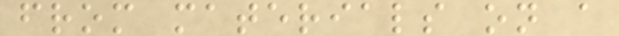from materials on a
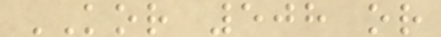KOR 508 or
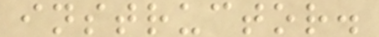instructor.
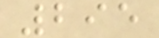295
